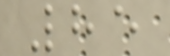85
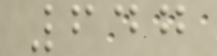647
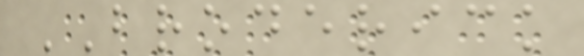BRODERICK
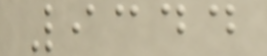9344
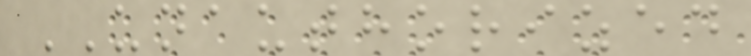UNAUTHORIZED
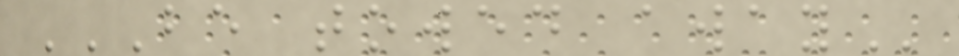BE TOWED AWAY
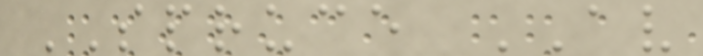SPRUCE AV
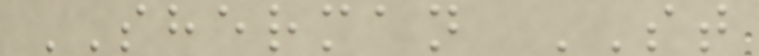SHERMAN ST
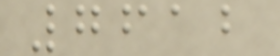7612
